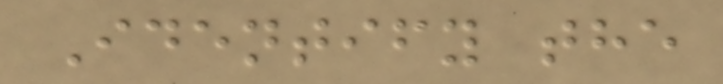Identify the
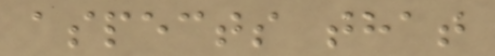aspects that
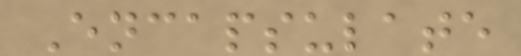Encapsulate
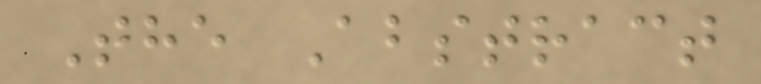The Abstract
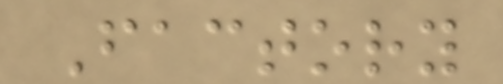Factory
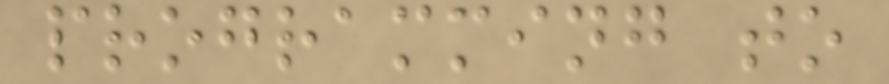programming to
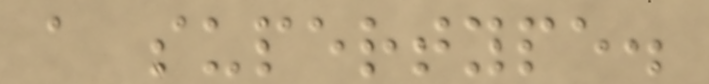a supertype.
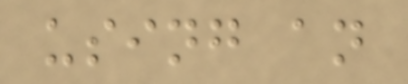using an
